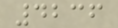4236
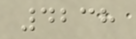4238
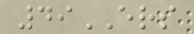49ERS
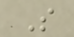S
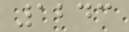1243
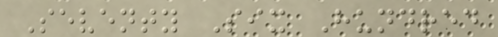Seventy Six Hundred
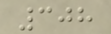308
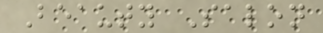Beauty Salon
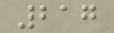217
